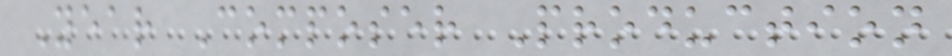Year Composer Production
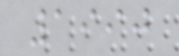1990
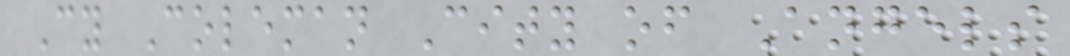Cy Coleman City of Angels
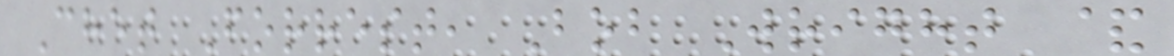Chet Forrest, Bob Wright &
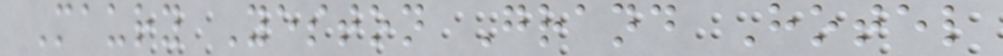Maury Yeston Grand Hotel
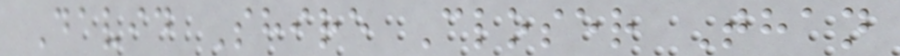David Shire Closer Than
